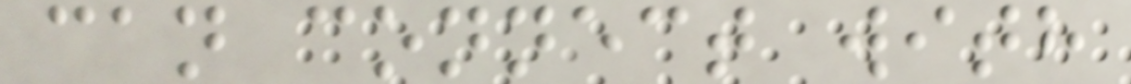can connect with
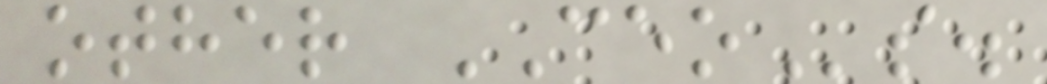other CEOs.
